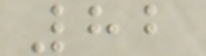82
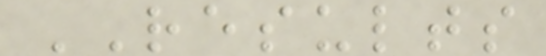RESULTS
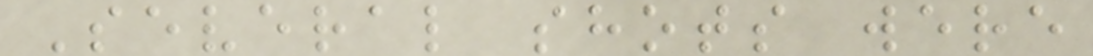Several shots were
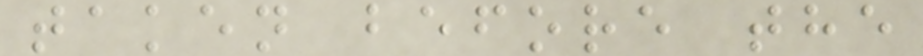taken before the
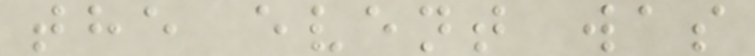the event was
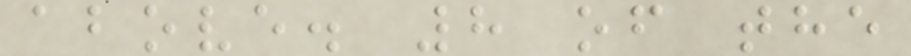above. 8 of the
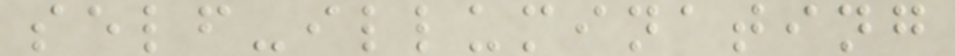self-illuminating
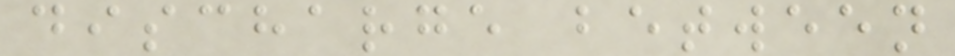discharge between
